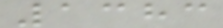1383
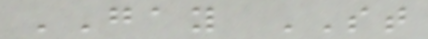GAY ST
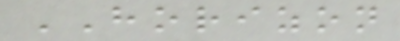HORIZON
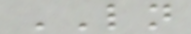LN
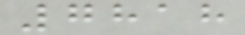7818
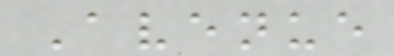Avenue
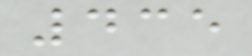435
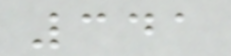341
